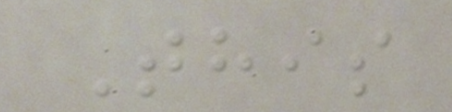This
